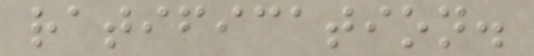ratification.
